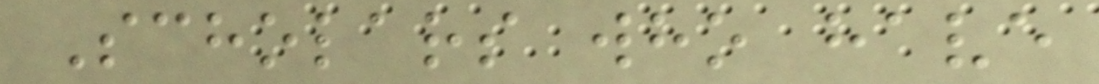Scholars who have
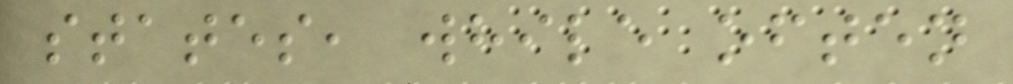states, while often
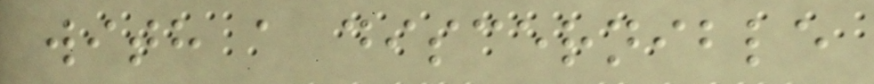with a discernible
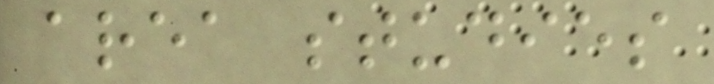area studies
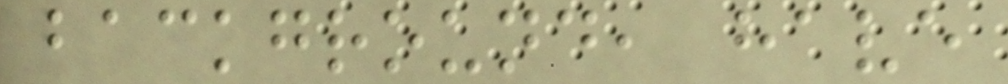background, have
